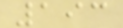193
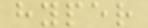hyper
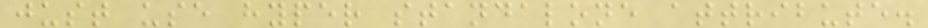just use hyper standalone attribute.
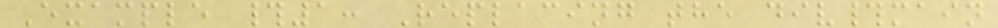Example #1: Replacing the div#main
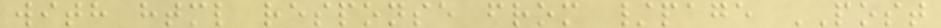with html response from /page POST
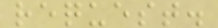request.
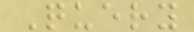Query
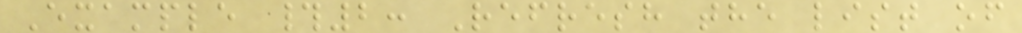Example #2: Refresh the list of
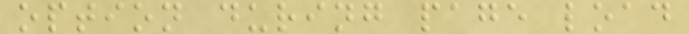option during page load
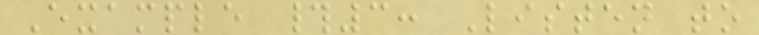Example #3: Listen to
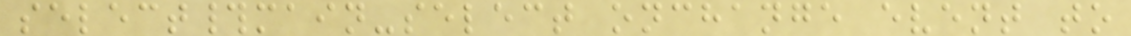select#main-select onchange event to
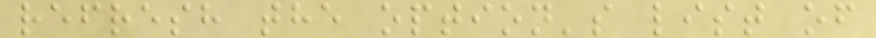refresh the option's list of
